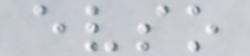evso
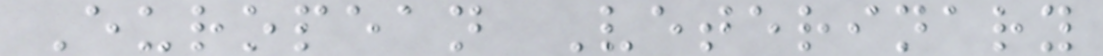European Veterinary
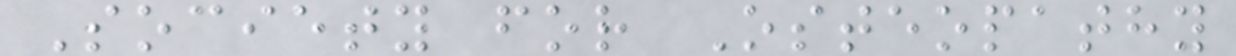Society for Osteopathy
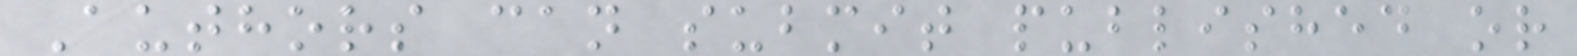Authors can submit published or
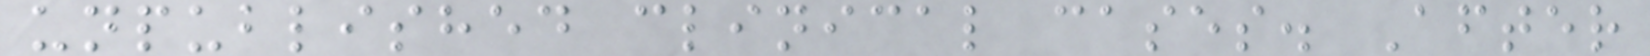unpublished clinical cases. After
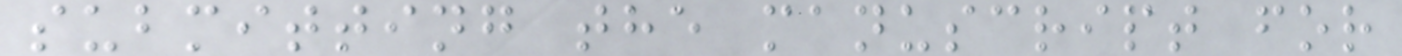submitting the manuscript for
